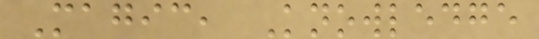Magic, Knowledge
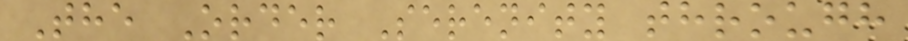The Order Serenity through
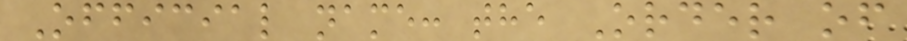Official name: the Order of
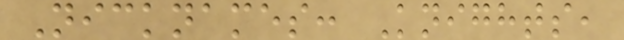Nicknames: Knights,
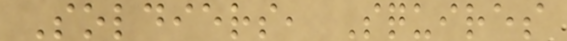Soldiers, Squires
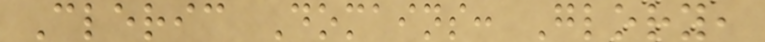Cleric Domains: Glory,
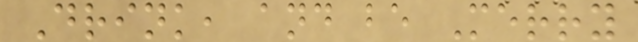Drink, and be Merry
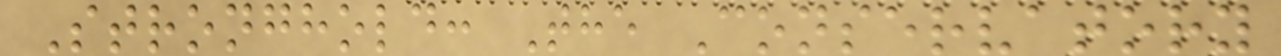Stronghold: The Conservatory
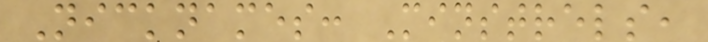Nicknames: Minstrels,
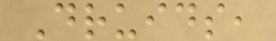Druids,
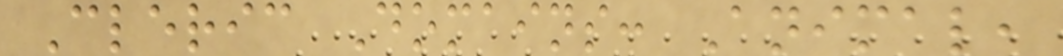Cleric Domains: Animal,
